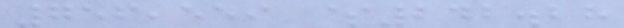756,559 $242.28
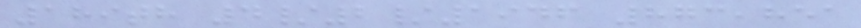189th 4/2/1946 873,851
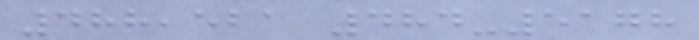488,521 484-5178
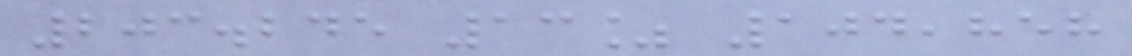203.245 13% 104,858
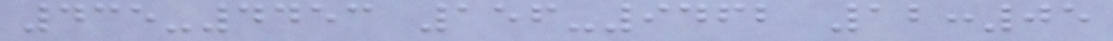435-4453 156-9462 12:05
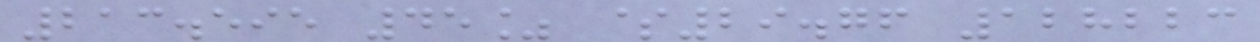213.595 45% $29.76 128223
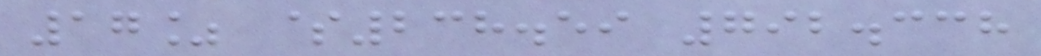17% $238.59 792.338
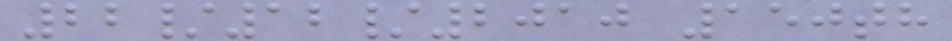22/12/2010 150th
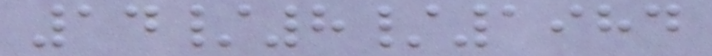14/8/1984
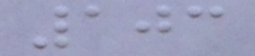103
